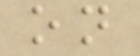on
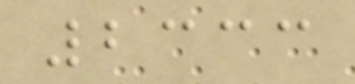2333
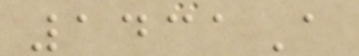1431A
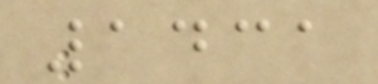1431
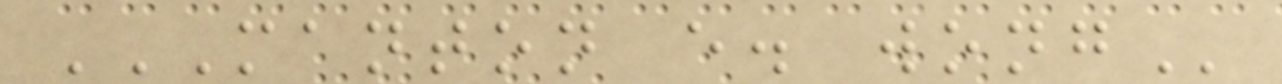MANTON E. WONG
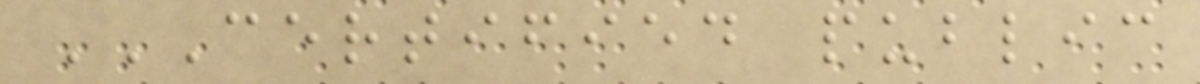CERTIFIED PUBLIC
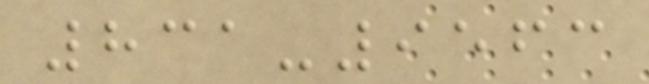831-9563
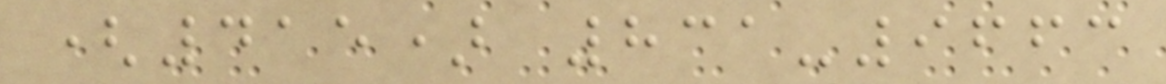(415) 831-9663
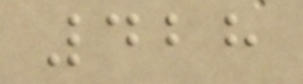428
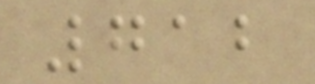712
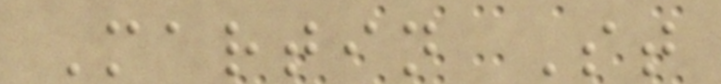Martin St
